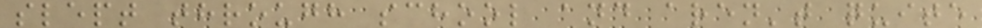slept through school and aren't quite
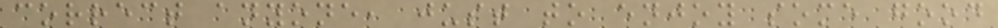correct anyone, just to enjoy some good
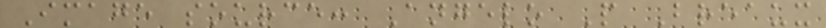Image source: Angelo P Breaux
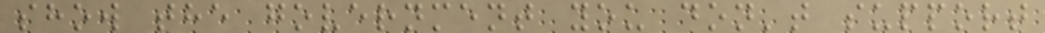show the government you don't support
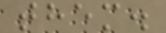them.
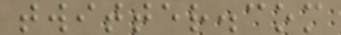twitter.com
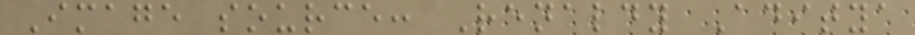Image source: Renaldy Aditya
